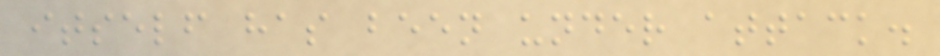itself has been under attack.
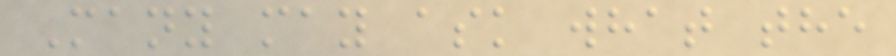Many may ask what the
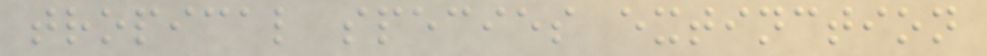tropical species extinction
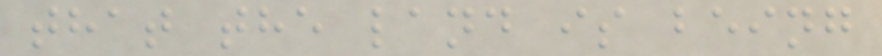that the land is being
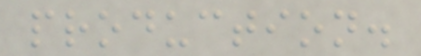production.
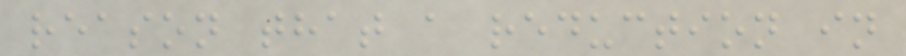reason that a reduction in
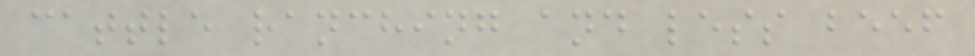cattle ranching and less beef
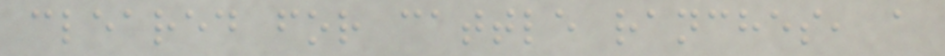cleared for cattle ranches, a
